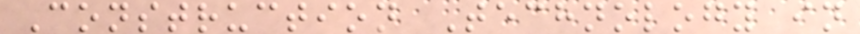Construction Technology in
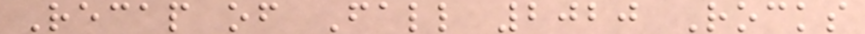Recap of Fall 2020 Rocks
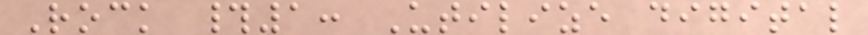Rock #1: Utilize digital
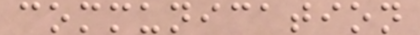communication
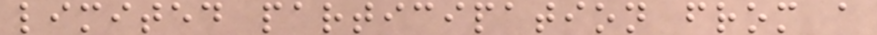limited participation from a
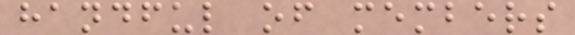handful of members
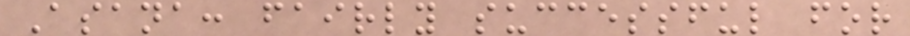Asana: fairly successful for
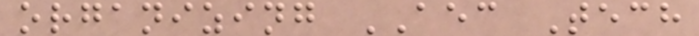organizing AEC Tech
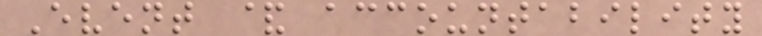Event & accountability
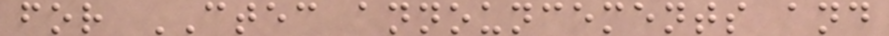for CTEC announcements and
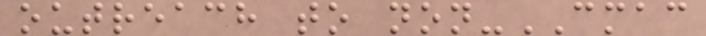outreach to non-CMAC
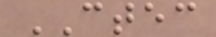CTEC
